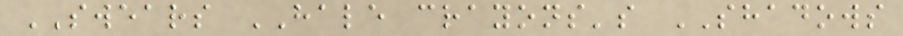SWEARS HALE crayons's SHADOWS
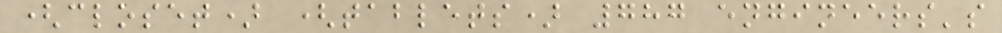(closet) (tablets) 787 engineers's
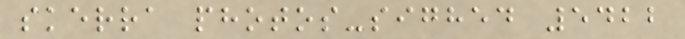skerra photos-sighed 5422
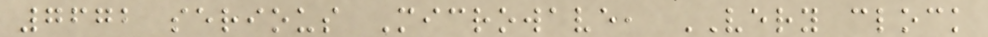7672 serious Microwave, VERY clock
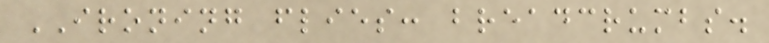IRONING flies: breadcrumbs.
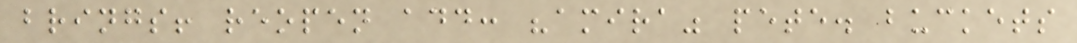brings! reopen add: "amira" pete. buckets
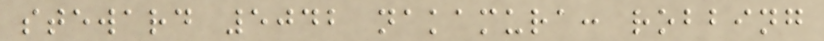steward 5042 nakamura: robbing
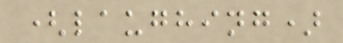(laughing)
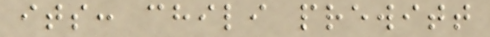its: chili prewitt
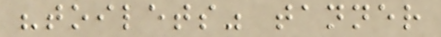"toilets" tanner
